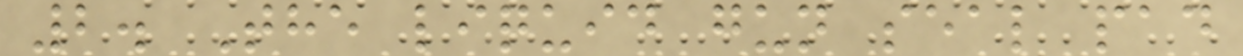2. The liquid gun seal pad
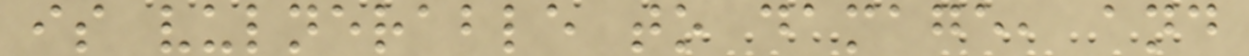is vulnerable to damage, and
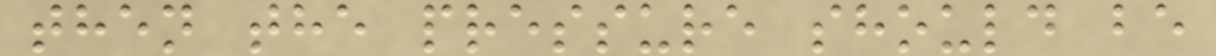then the pressure should be
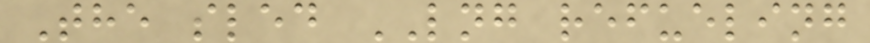The sled LNG refueling
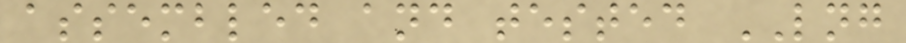assembled and tested LNG
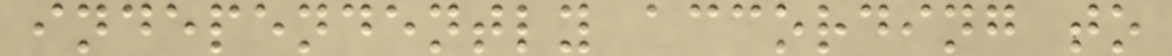independently according to
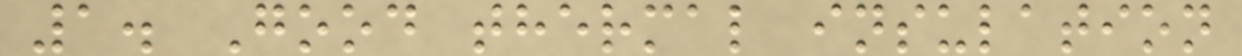1. Good thermal insulation
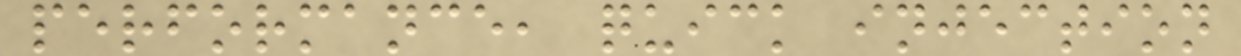performance, quick injection
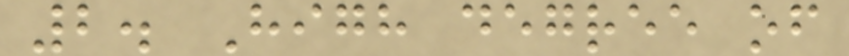2. High degree of
